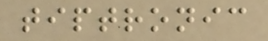tiptronic
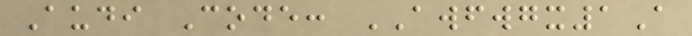Audi Code: AWFWGX1A
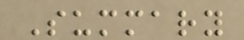Summary
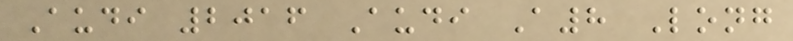Audi 2016 Audi A8 Long
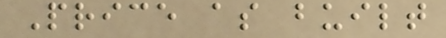Price as built
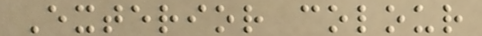Exterior colour
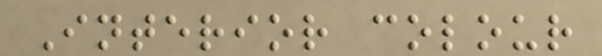Interior colour
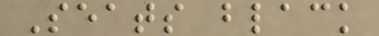Seats black
